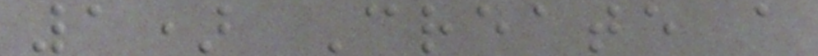1) Create a
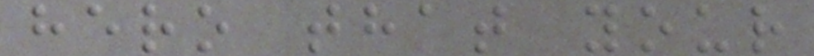hero that your
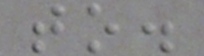to.
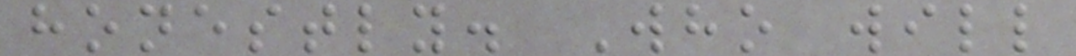honestly. Who will
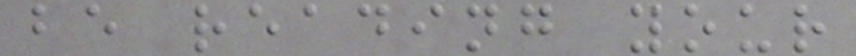be reading your
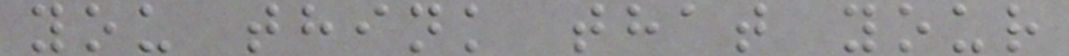you think that your
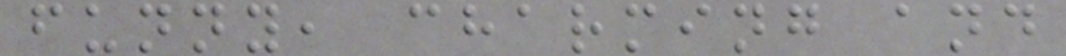funny, charming and
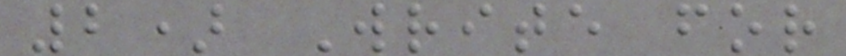2) Write for
